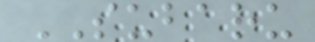SUBARU
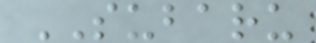SUBARU
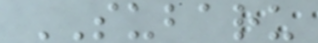SUBARU
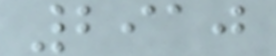2910
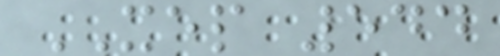XEP 544
